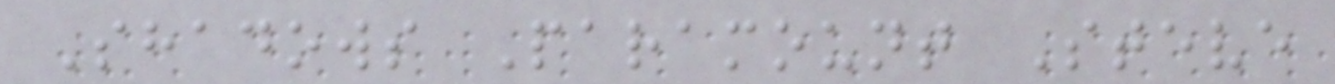Shadows Paramount Steve
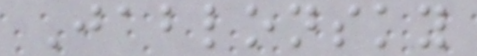Jablonsky
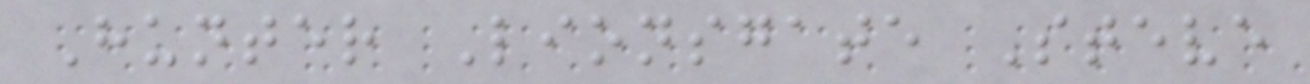Hunter Lionsgate Steve
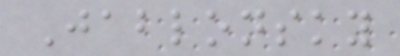Jablonsky
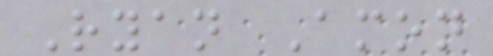Ryan Amon
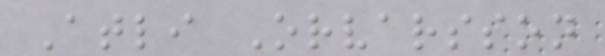Atli Orvarsson
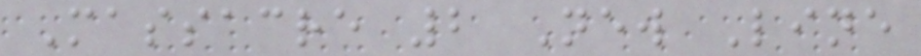Massacre 2 New Line
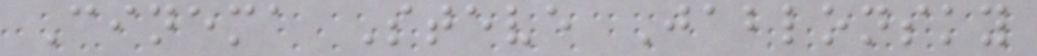Cinema Steve Jablonsky
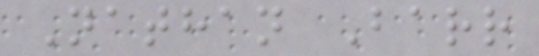Nathan Barr
